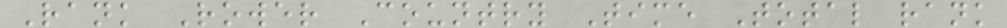Rank Rower Country Time Total rank
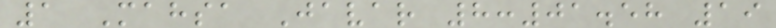1 Mahsa Javar 8:01.58 19
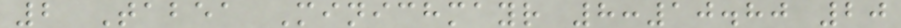2 Tabea Minichmayr 8:10.80 20
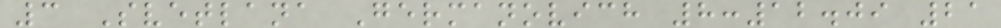3 Svetlana Germanovich 8:12.09 21
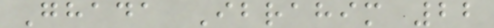Ghada Ibrahim 22
